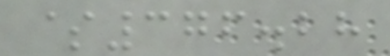$376.28
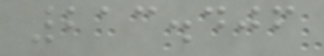213.406
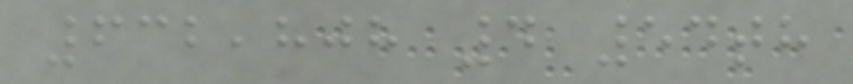632,808 4 54th
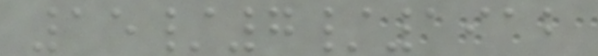15/7/1912
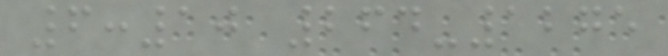6:10 264-1275
